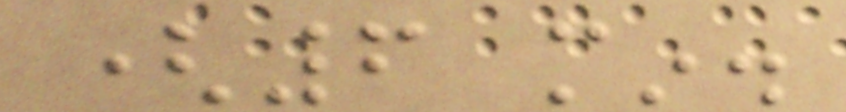(6 min.
